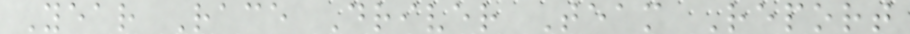Year Race Driver Team Report
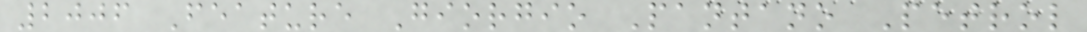2006 Feature Giorgio Pantano Petrol
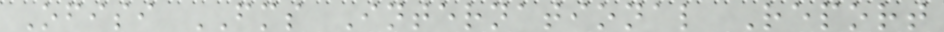Ofisi FMS International Report
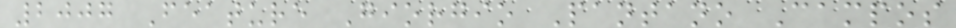2007 Feature Giorgio Pantano Campos
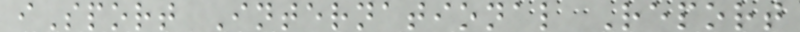iSport International Report
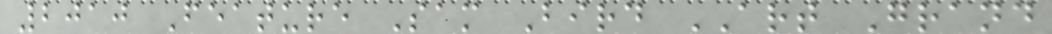2010 Feature Sam Bird ART Grand
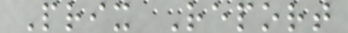Prix Report
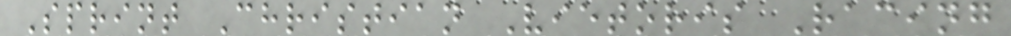Sprint Christian Vietoris Racing
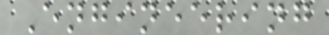Engineering
